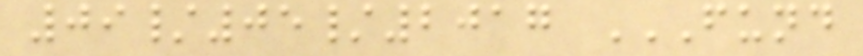09/05/2017 FUND
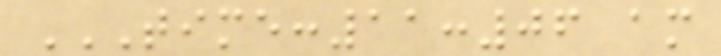TIME:11:06 AM
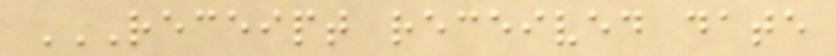RECEIPT RECEIVED DATE
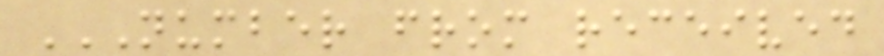NUMBER FROM RECEIVED
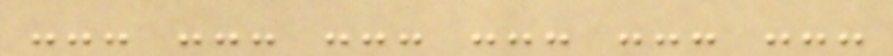--- --- --- --- --- ---
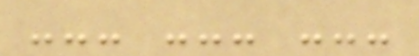--- --- ---
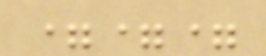===
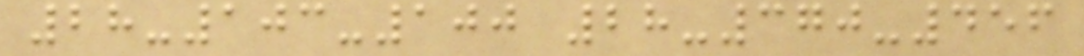28-103-100 28-370-456
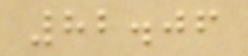82.06
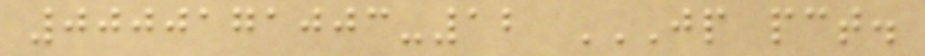0000171003-12 JP PCT.
